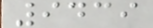9439
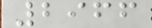2966
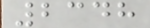2348
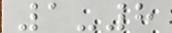1-8
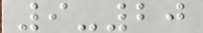9-20
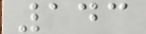143
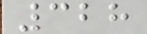328
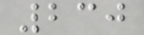230
